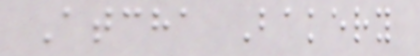Atcha Bakery
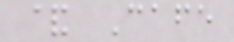& Cafe
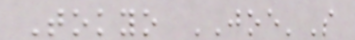Tokyo JOE'S
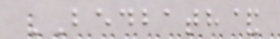BEDBATH&
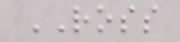ROSS
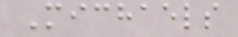Michaels
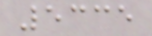5335
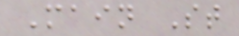Main St
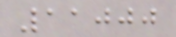11000
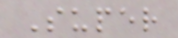Super
